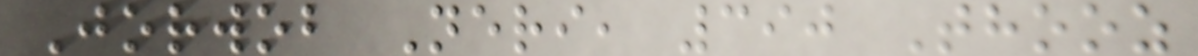Jorwob Neri, 390 Thooz
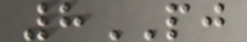8PJ
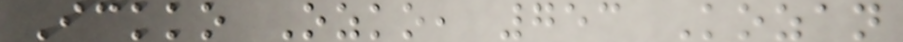Ickko Ozko, 753 Kozan
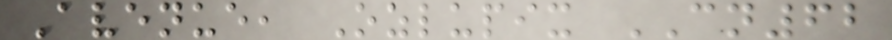Avenue, Ozlupix CN62
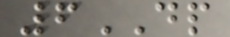6DP
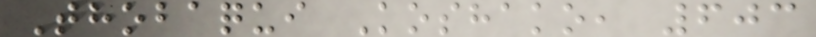Thobaqui Koshako, 603
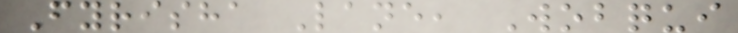Fyrisha Lane, Wobqui
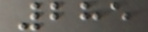285
